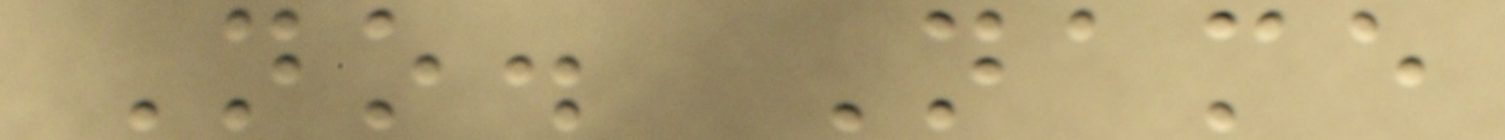No. Name
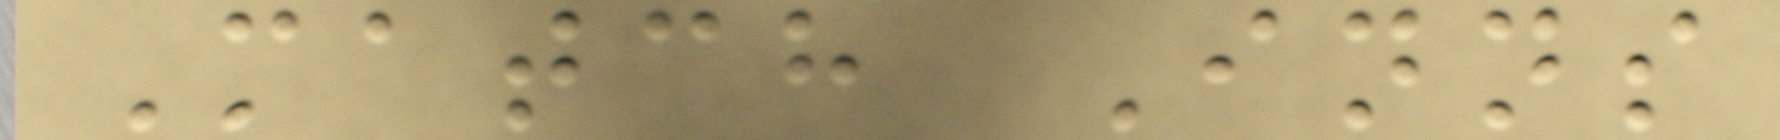Match Inns
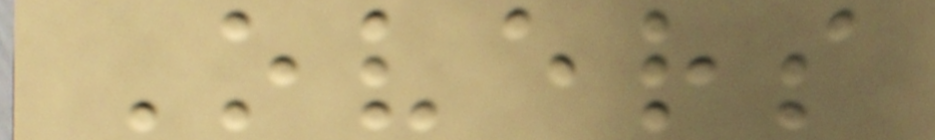Overs
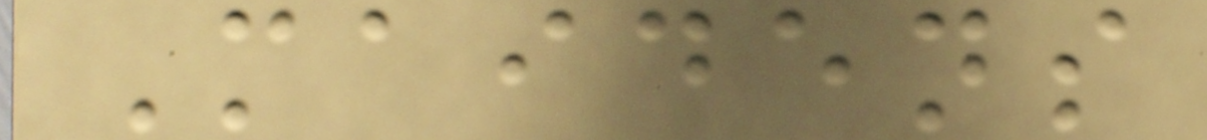Maidens
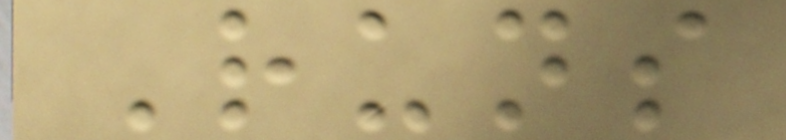Runs
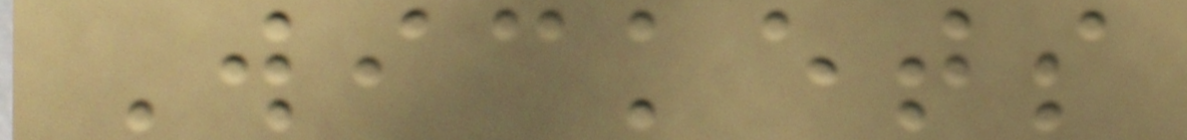Wickets
